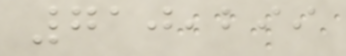710,299
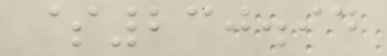$230.94
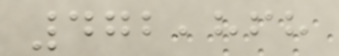472,868
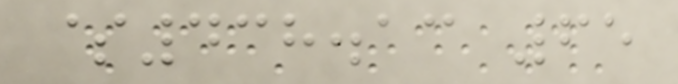$438.13 65
